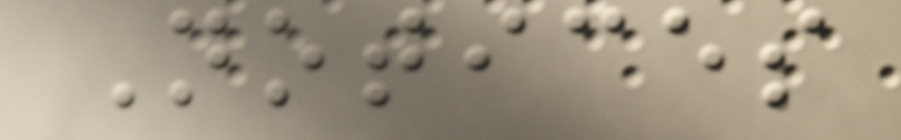Notices
